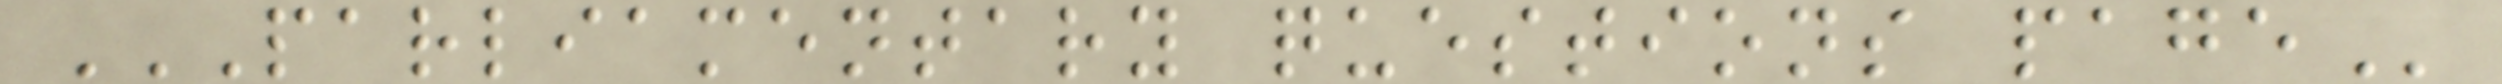PARLIAMENTARY QUESTIONS PAGE
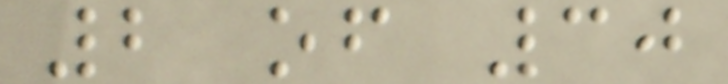2 of 30
